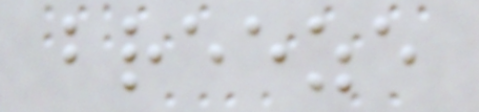breeze
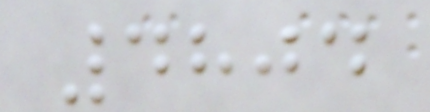4804
